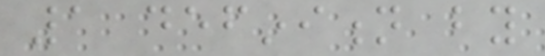1 definition by
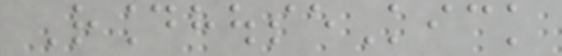RoundhouseKick
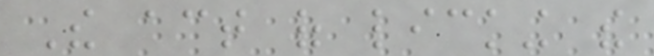The act of licking the
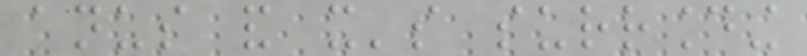anus and it's surrounding
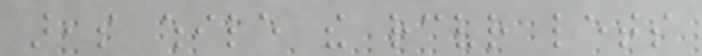areas while the receiver lets
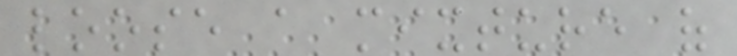loose a mixture of
